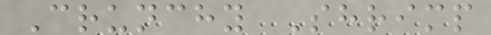Crunchy Shrimp
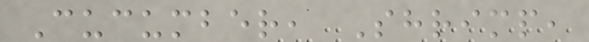Cucumber, Shrimp,
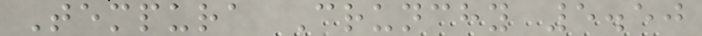Tempura Crunchy 5.50
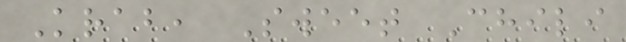Krab, Sweet Chili
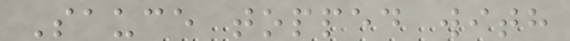Sauce topped with
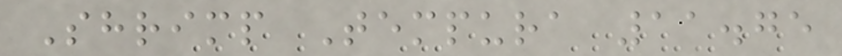Shrimp Tempura 11.75
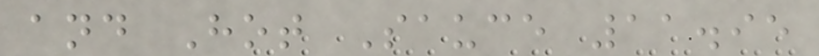and Hot Sauce 11.95
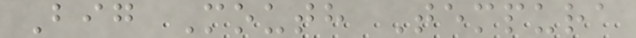Big Mouth Tempura
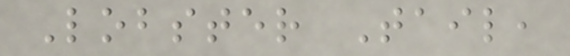Lobster Tail,
